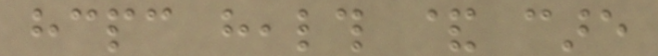hcpc health & care
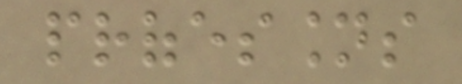professions
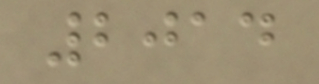2014
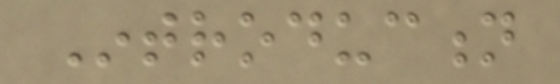Introduction
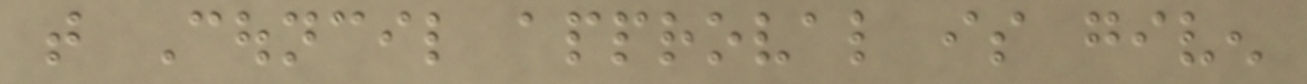that Council approval is given
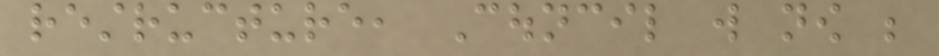restructure, Council will now be
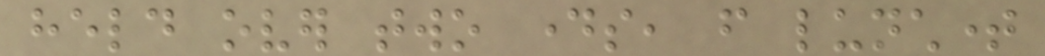held over two days, from lunchtime
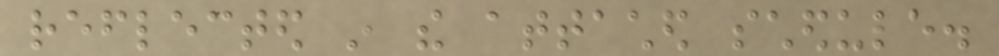reflected in the attached schedule.
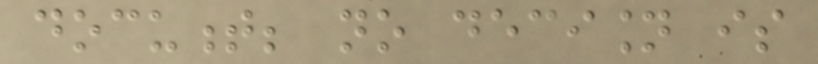document; no decision is
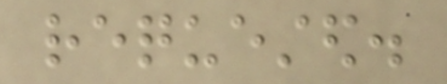requested.
